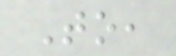To,
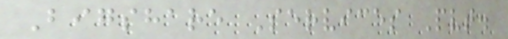Bigshare Services Pvt.
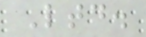Ltd.
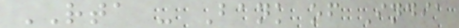RTA - Bank of India
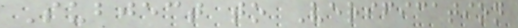Subject to Verification
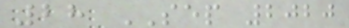28 SEP 2020
